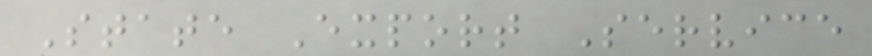State Export Service
